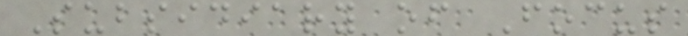Subsidiary of Focus
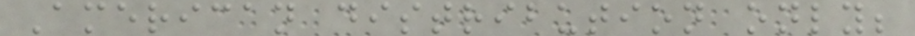American distribution only;
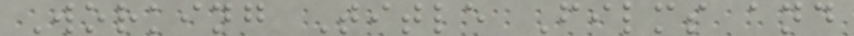Working Title Films and
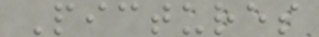Pictures
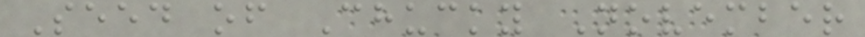Seed of Chucky November
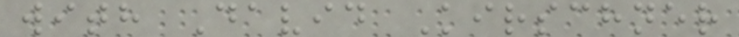with David Kirschner
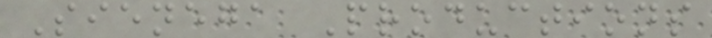Sienega Productions
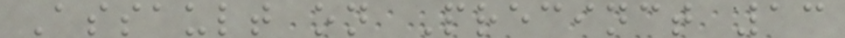Assault on Precinct 13
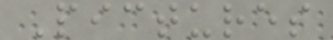Pictures
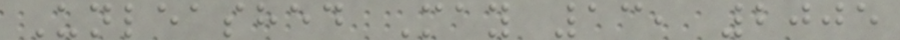Unleashed May 13, 2005
